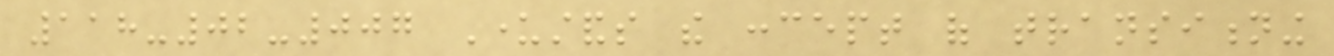118-02-007 Understands the concept of transitioning
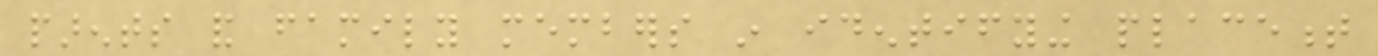parents and family members in identifying placement
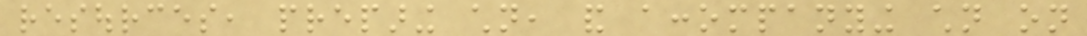resources, preparing children, and accompanying children on
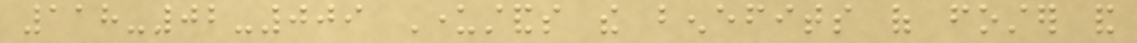118-02-009 Understands the benefits of foster and
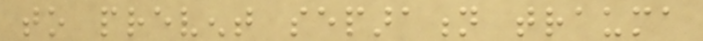to prevent separation trauma
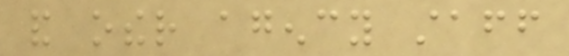and other agency staff
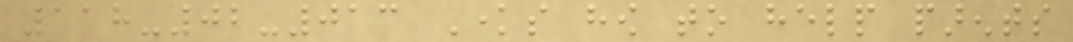118-02-013 Knows how to help parents
